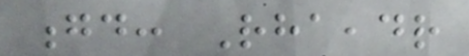gd: Rhaeadr
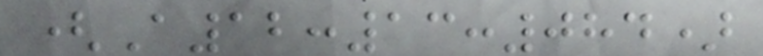(A12:13:084)
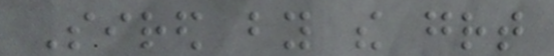Sired by the great
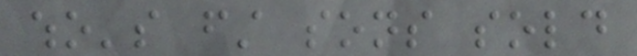who's first sons sold
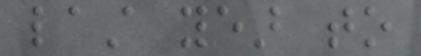last year to
